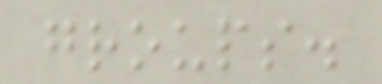groups.
